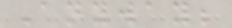Anyway;
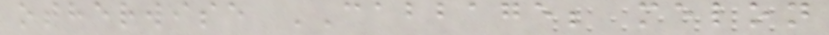otherwise CABBAGE; melon
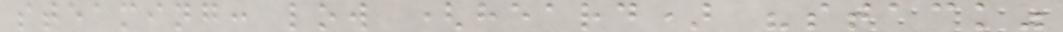steaming: low (heard) "stack"
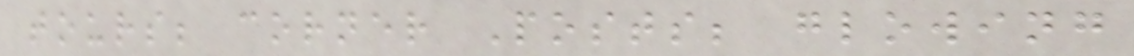tours; corner Posts; glowing
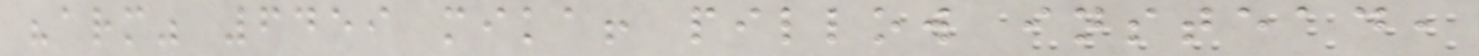"arm" 6459 mika! pillow instead,
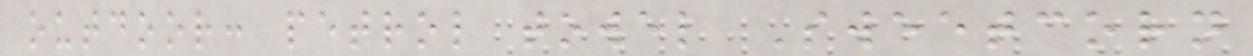outdoor: petrol towel Sweetcorn
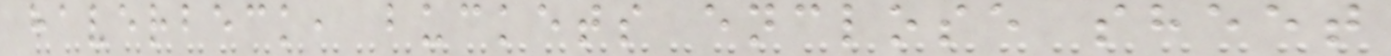haverbeck, buckets enclose sheet
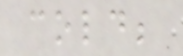cold;
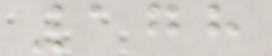178
